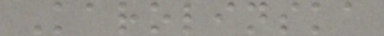Karolinska
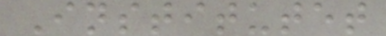Institutet
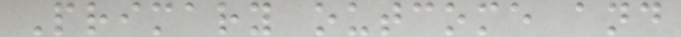Primary outcome and
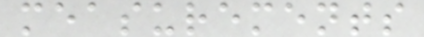measurements
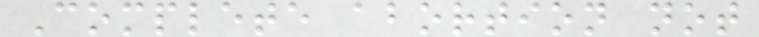Complete abortion not
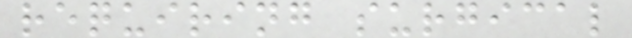requiring surgical
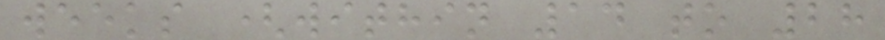weeks (within 14 to 28
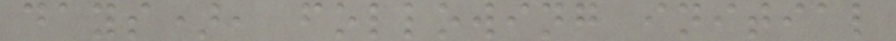days), following initial
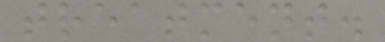treatment.
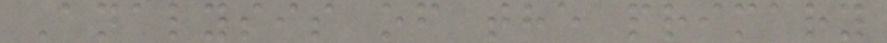Analysis of the primary
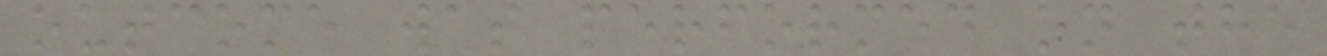outcome was performed on the
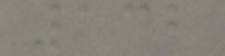132
